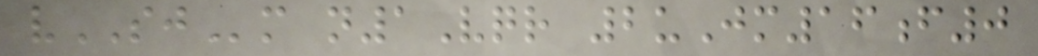vSJm n1Vqr 2uJm16f0
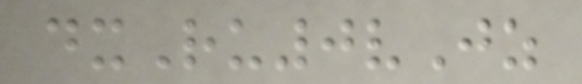dxRu0vJz
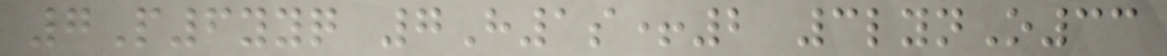7P6yyq 7H1s+2 3lynO33
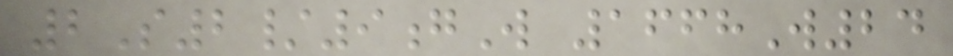2S2/9gW 1668W24
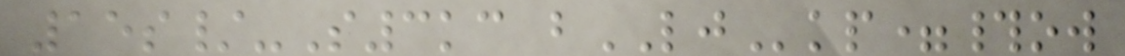15s/-S3kc bLJkp=#ow
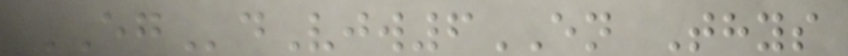EGdVjw6EN Thys
